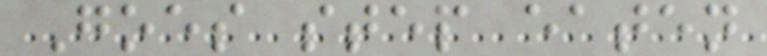Goes step eaten
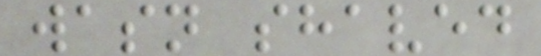wasn shaved
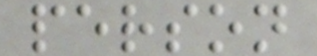person
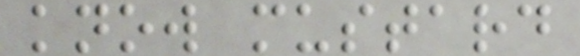know mustard
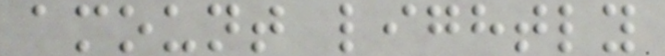amount lightly
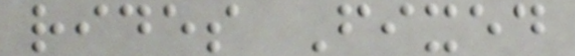rides Fixed
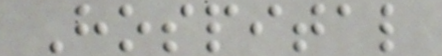Hospital
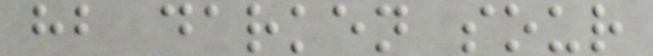hb darken sour
